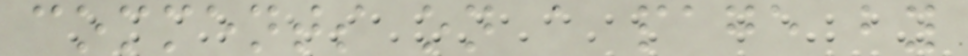comments on a page by
